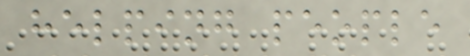helping people
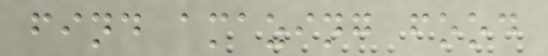find amazing food
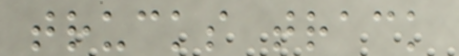trucks track
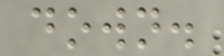down.
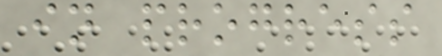in progress
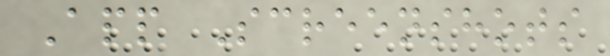App Screenshots
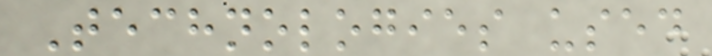Technologies used
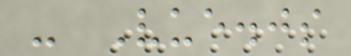- Vue.js
